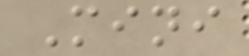Mini
